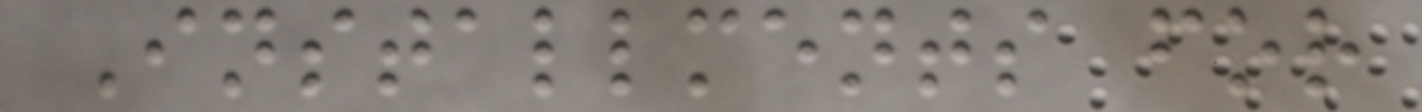Installments for
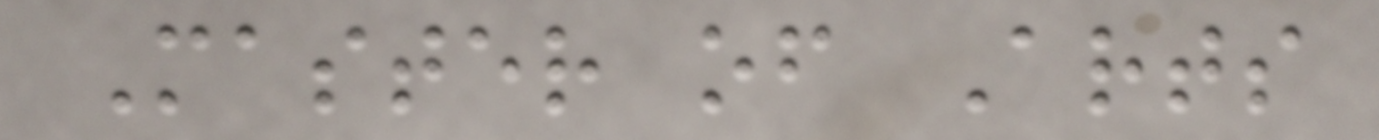Master of Arts
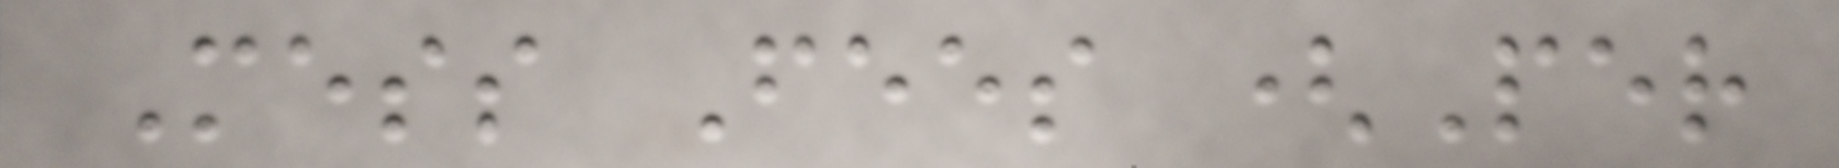Mess Fees (Per
